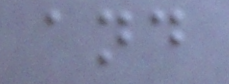and
